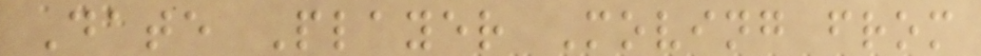Date Player Moving from
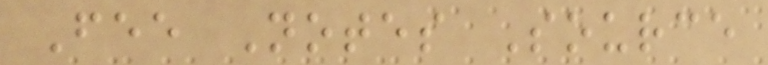Fee Notes Source
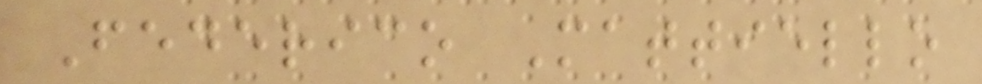Federico Mattiello
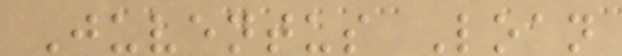Juventus Loan
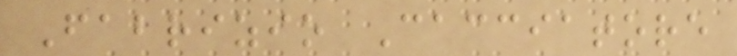Fabrizio Cacciatore
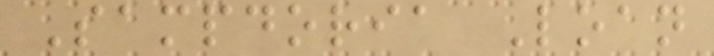Sampdoria Loan
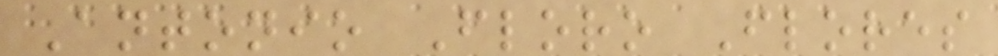Antonio Floro Flores
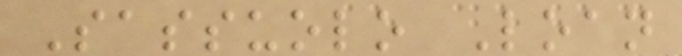Sassuolo Loan
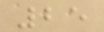25
